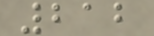212
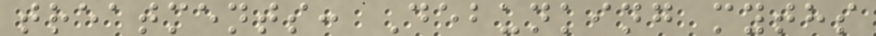treatments: Debunking myths
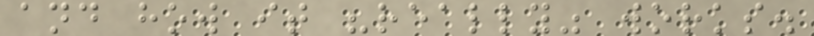and how it "really" works.
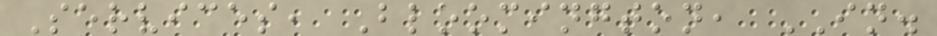Services, Bloomington, IN.
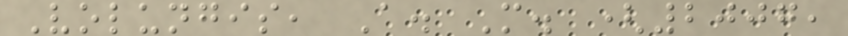Volungis, A. M. (2007,
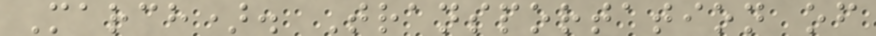March). Transportation of
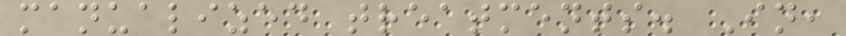manualized treatments. In,
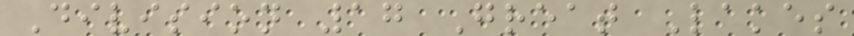Division 17 Great Lakes
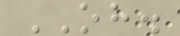OH.
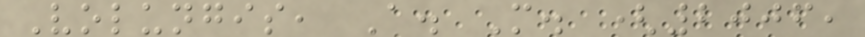Volungis, A. M. (2006,
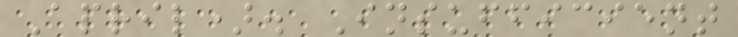April). Insufficient
